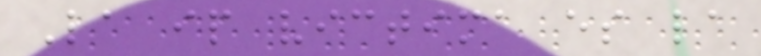La ip victima es la
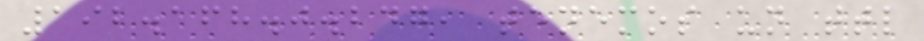192.168.0.247, tenemos un ttl
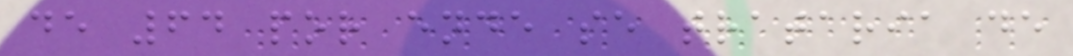de 64 por ende se trataria de
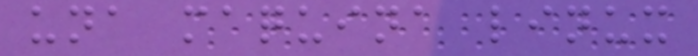una maquina linux
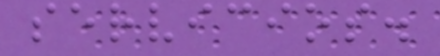servicios.
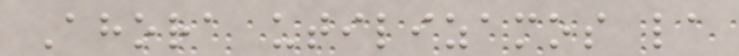Ahora utilizamos la
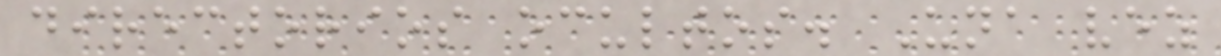directorios ocultos. Una vez
